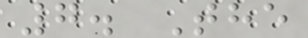7. The
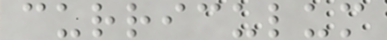curriculum
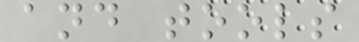and tools
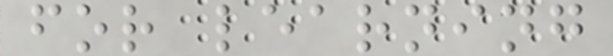for learning
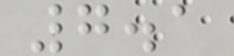7.1
